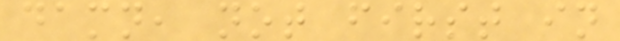damn, not first in
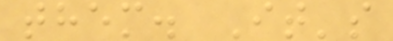them. It's
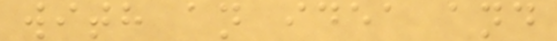with an idea and
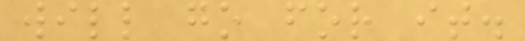will go for it.
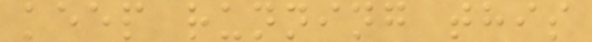keep running this
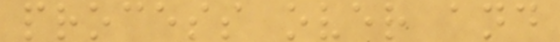process over and
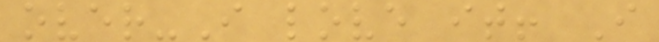over-I love it! I
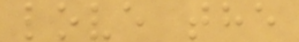love the
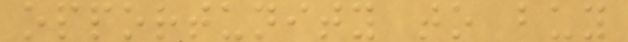opportunity to buy
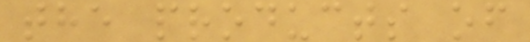the products of
